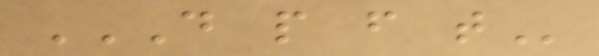D P F T
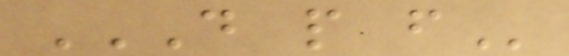D P F
